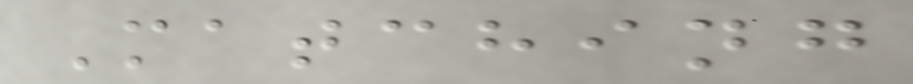Matching
